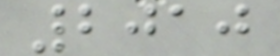2010
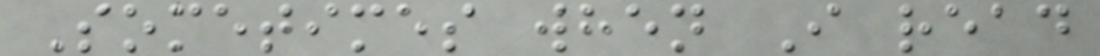Sometimes when I read
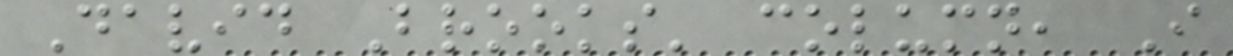David Brooks' column, I
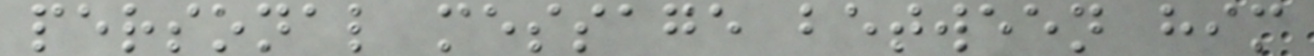personal message between him
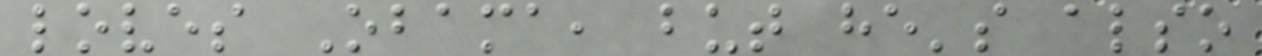loves Obama, but he's also
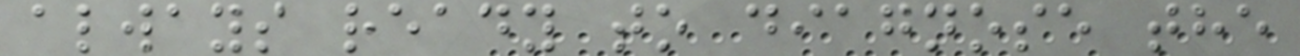always ready to diagnose the
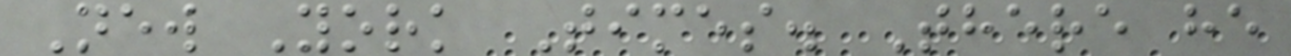New York Times. There he
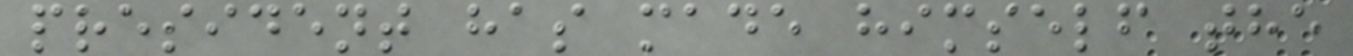president has made himself the
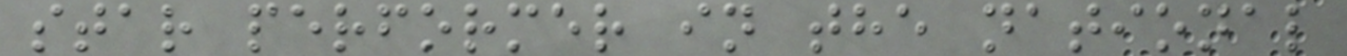star performer in the national
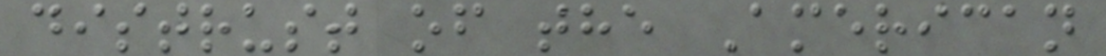distrust of the American
